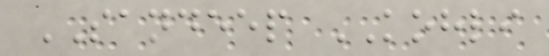SANDEEP KOHLI
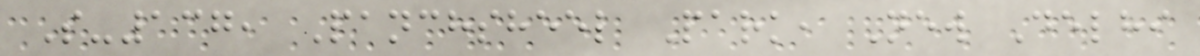S-137, Panchsheel Park, New Delhi
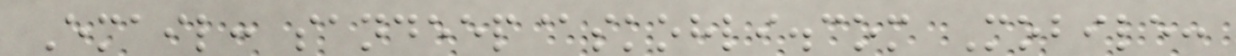Email: sandeep@skohli.com Mobile:
